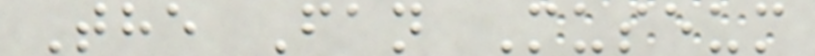The Fan Museum
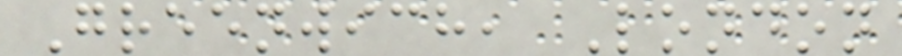Greenwich, London
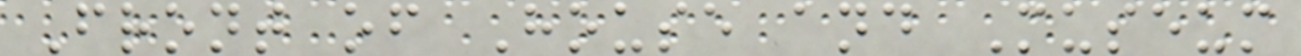Front of House and Museum
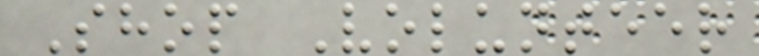Shop Volunteer
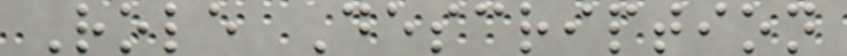Role Description
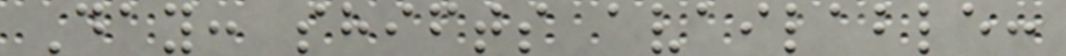Day: shifts available:
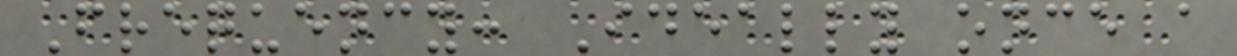Frequency: Ideally once a
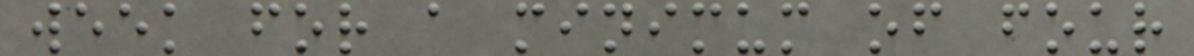week for a minimum of four
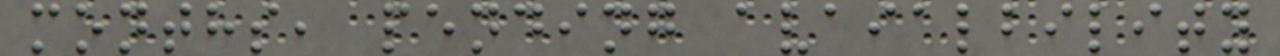months, pending avaialbility
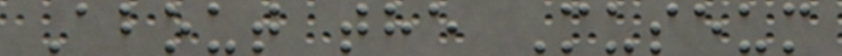About the Museum
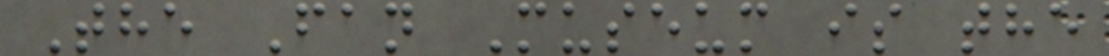The Fan Museum is the
